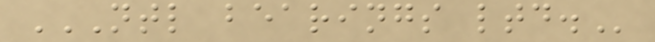NTL BEARINGS LTD.
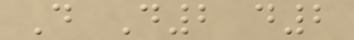D D2 d2
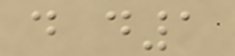d d1
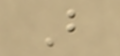B
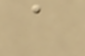a
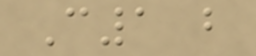C1 b
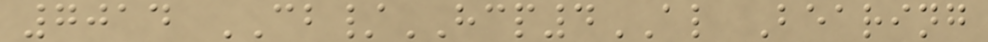7014 CB/HCP4AL Bearing
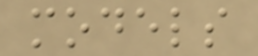models
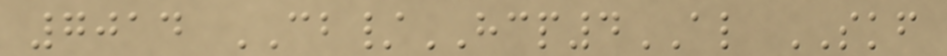7014 CB/HCP4AL SKF
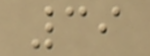39
